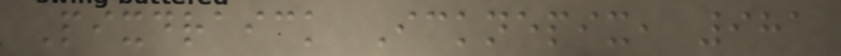Pixdraick Icknepix, 981
